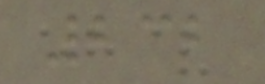232
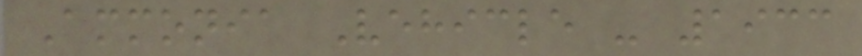Ammonia Vehicle - 1933
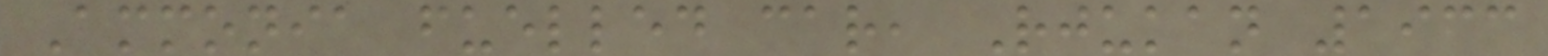Ammonia fuelled car, Rjukan 1933
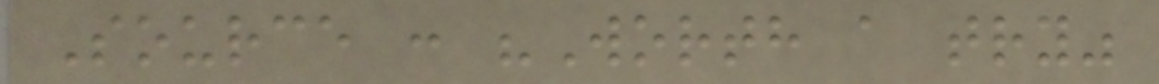Source : "Worth a try"
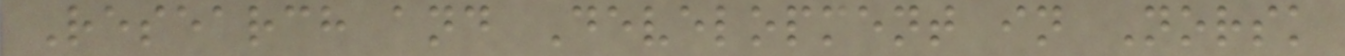Research and Development in Norsk
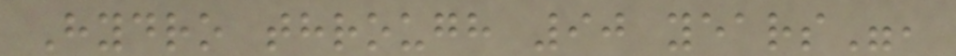Hydro through 90 years",
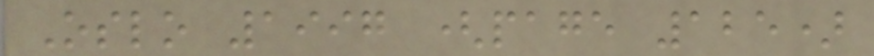Oslo 1997 (page 125)
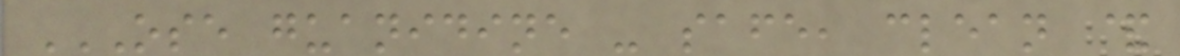OSE GUANIDINE - SAFE, CLEAN &
